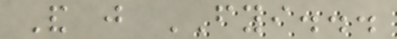And just FYI...
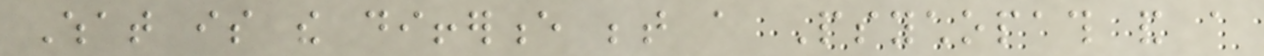What is the difference between a Psychopath and a
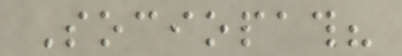Sociopath?
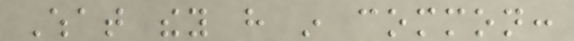What they have in common:
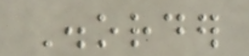Disorder
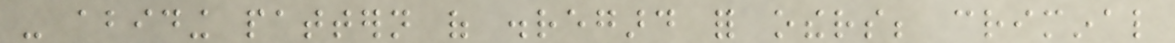- abiding pattern of disregard for others; criminal
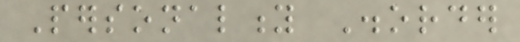Personality Disorder
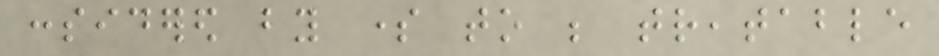considered by some to be treatable
